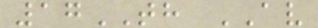17TH AV
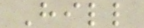Hill
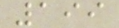199
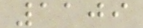1109
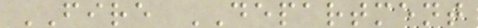FIRE DEPARTMENT
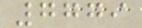7779
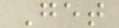Get
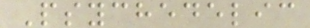Psychedelic
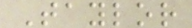Taylor
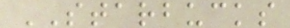STARBUCKS
